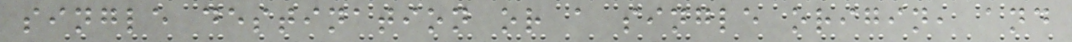single destination or a single origin, and
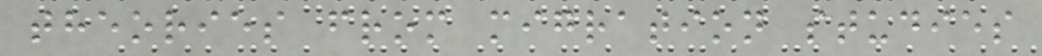theories from migration studies
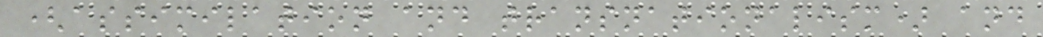(assimilation and transnationalism) and
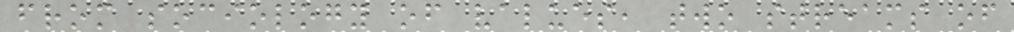from sociology of values, two streams of
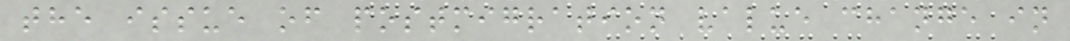the issue of postmigration value change in
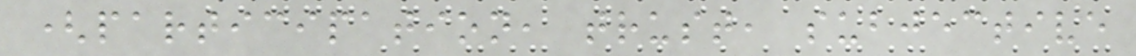(participation, trust, subjective
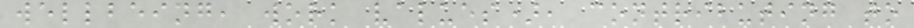wellbeing, work values), contributing to
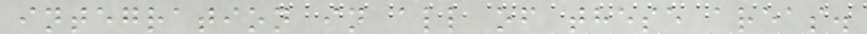integration in all of these areas.
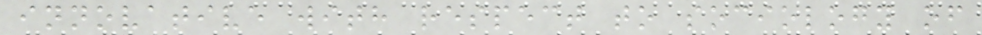innovative with respect to sociology of
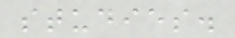studies.
